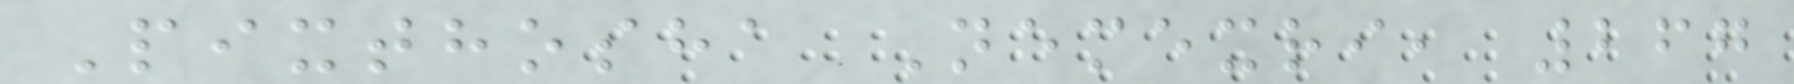Pixthosha Nemexri, 267
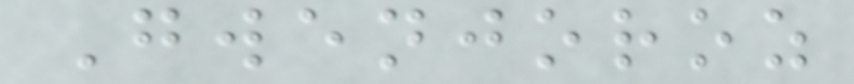Gwenjoroz
